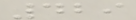429
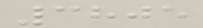3805
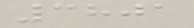3801
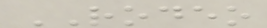RODEO
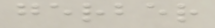gerber
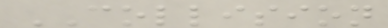COLLISION
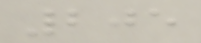205
